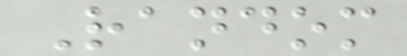Random
